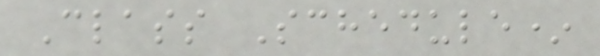Class Schedule*
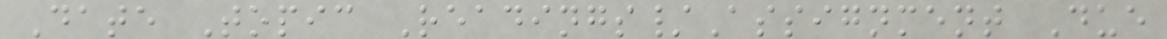Date Topic Readings/Assignment Due
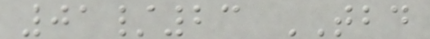01/23 TBD
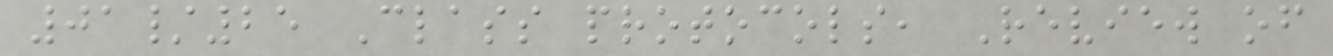01/25 Class protocols, Review of
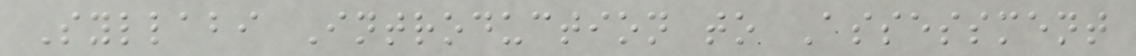Syllabi Introduction to Assessment
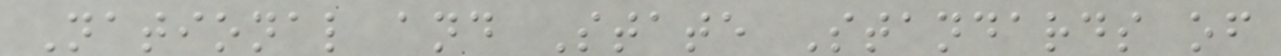National and State Standards of
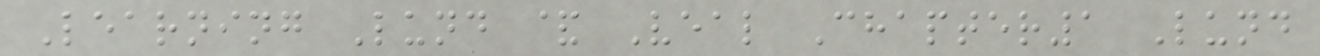Learning Lund & Veal Chapter1 Lund
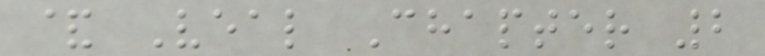& Veal Chapter 2
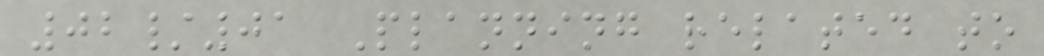02/01 Planning related to
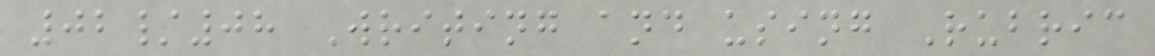02/08 Writing and using Rubric
